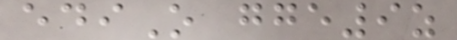ediO gge9z
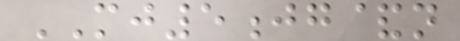MJ5jg&n
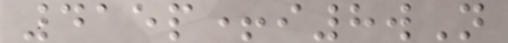415p+i8wN
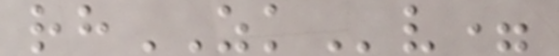rhZKv=
